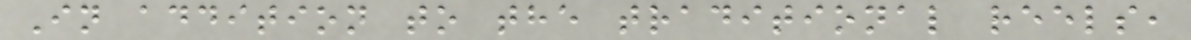In addition to the traditional reels,
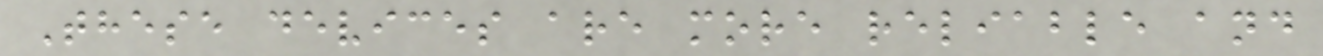These devices are more reliable and
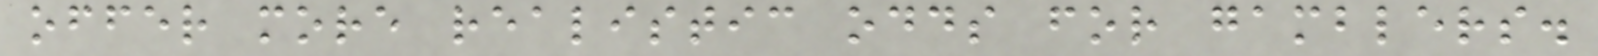offer more realistic odds for gamblers.
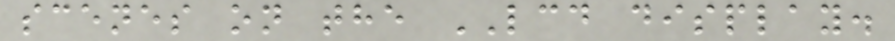scenes on the LCD display.
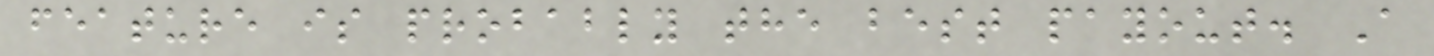feature is probably the best payout. A
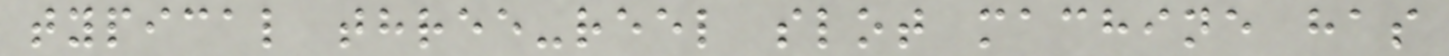typical three-reel slot machine has
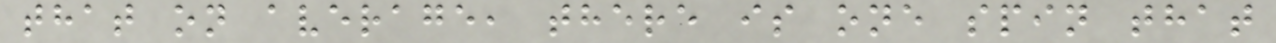that on average, there is one spin that
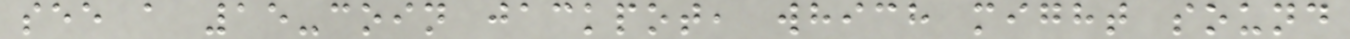see a 15-coin jackpot, which might sound
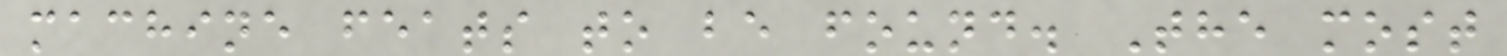machine feats to be found. The most
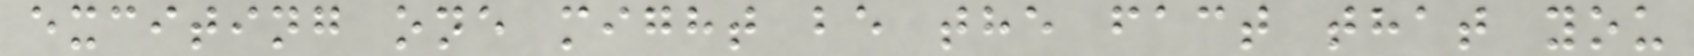exciting one might be the fact that you
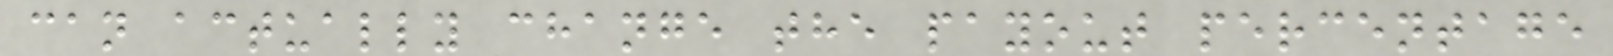can actually change the payout percentage
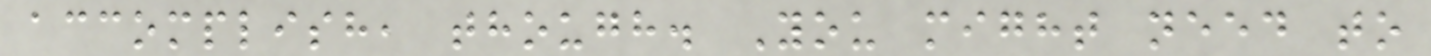accomplish, though. You might need to
